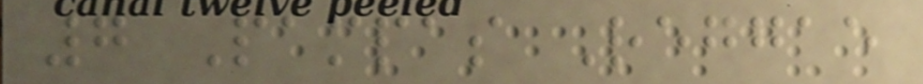7 Pampas Reggae
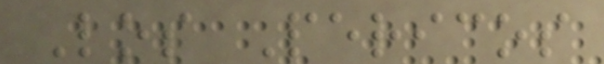Los Pericos
